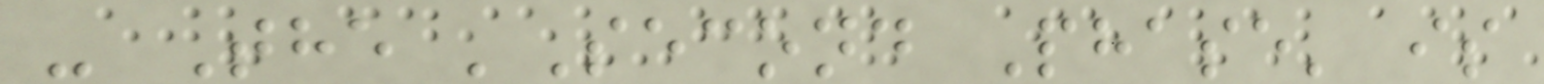- The 'Second Phase' is
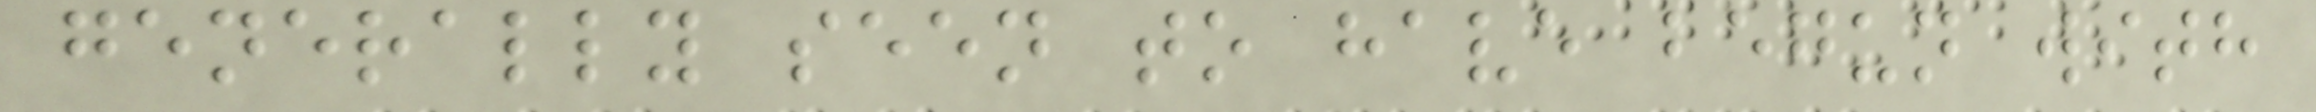generally seen to have begun with
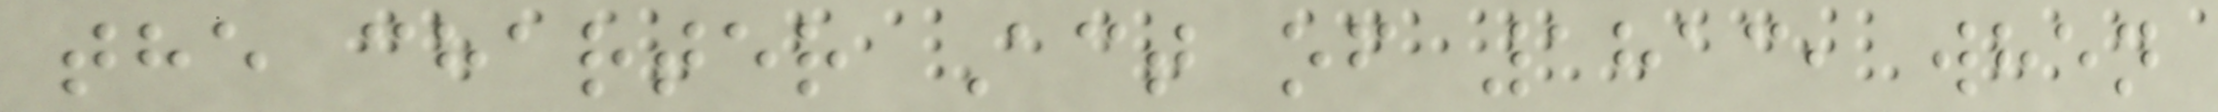the charter Act of 1813, when
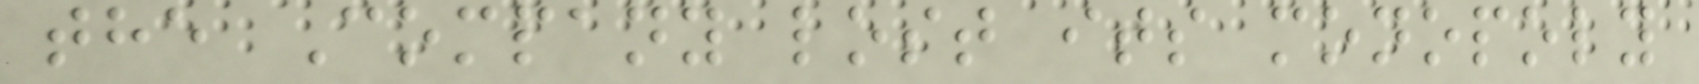the Company lost its monopoly
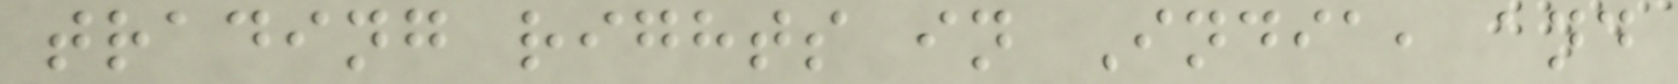trading rights in India, and
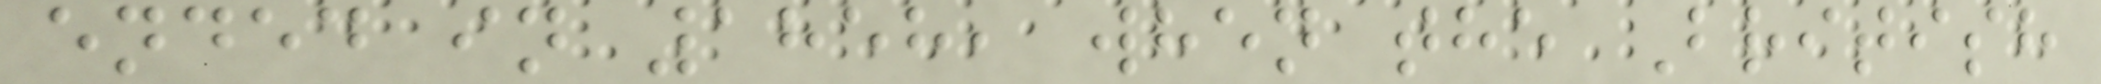ended in 1858, when the British
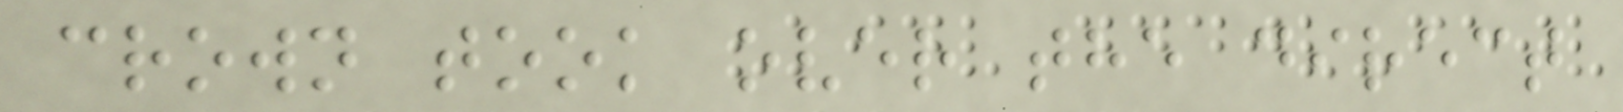crown took over the direct
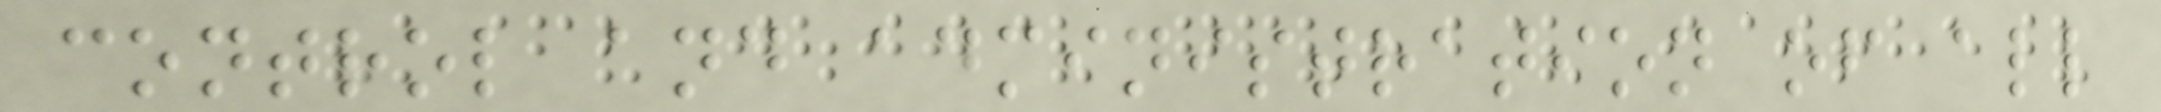control and administration of all
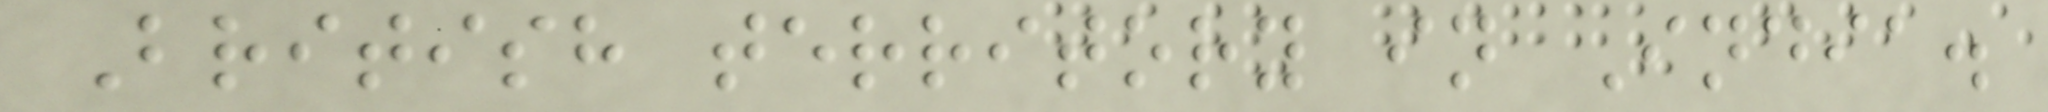British territory in India.
